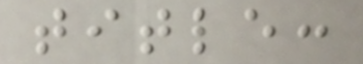title:
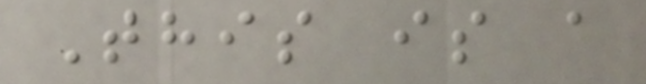This is a
